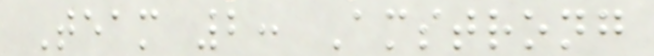Team 2: Amstrong
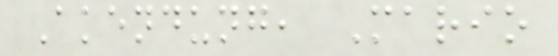Akendung, Mario
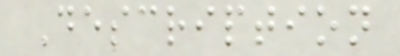Description
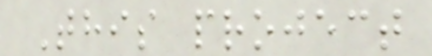This project
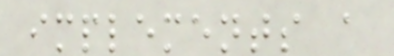implements a
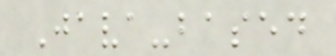Java-based
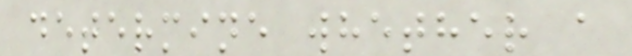determine whether a
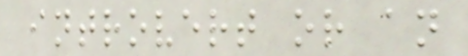introvert or an
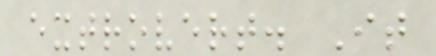extrovert. It
